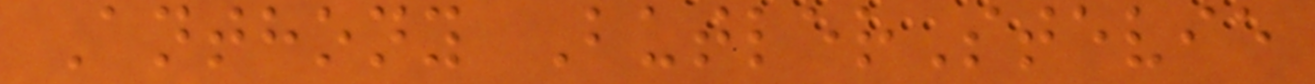Anthony ButlerStevie
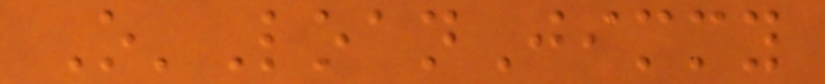O'LoanJimmy
